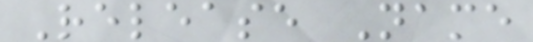Release Name
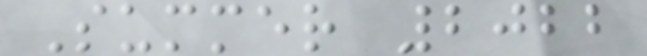Summer 2022
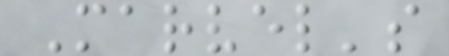Marvel's
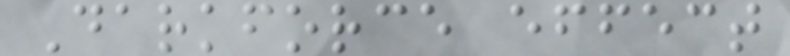Darkforce effect
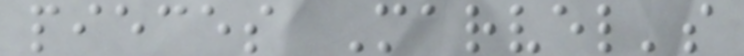pieces Marvel's
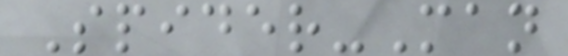Spider-Man
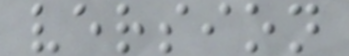version
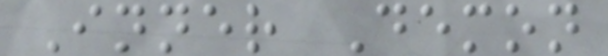Inner Demon
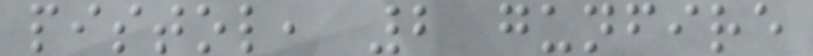pistol, 2 gunfire
